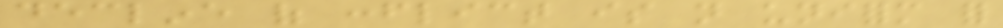decline of conflict is not uniform for
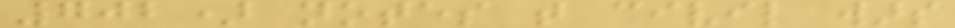702) notes that civil wars
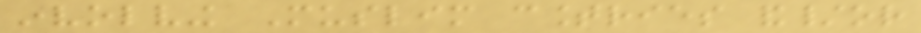involving Muslim countries and/or
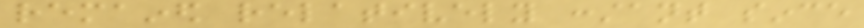remained relatively constant since
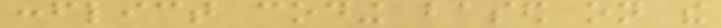conflict coding based on the
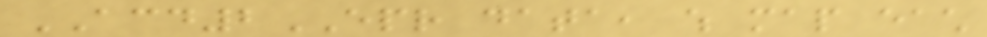ACD2EPR data, which map each
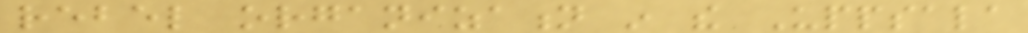rebel organization in the Uppsala
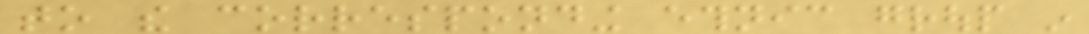to the corresponding ethnic group in
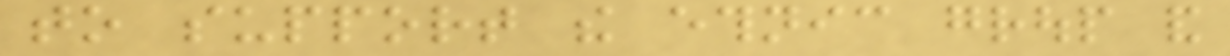to support the ethnic group and
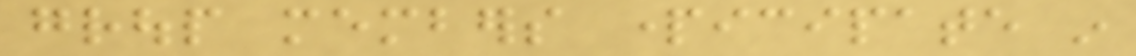group members participate in
